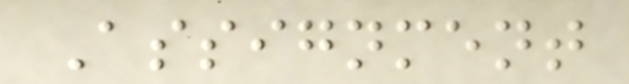Assignment
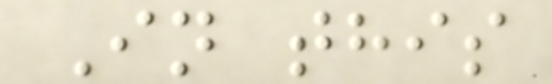In this
